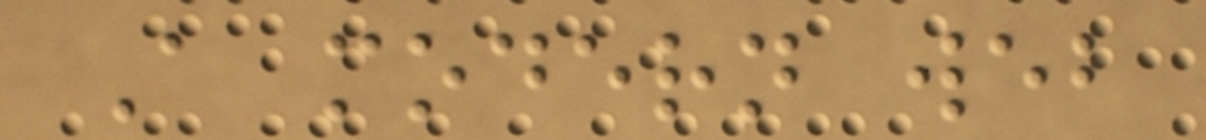A modern web
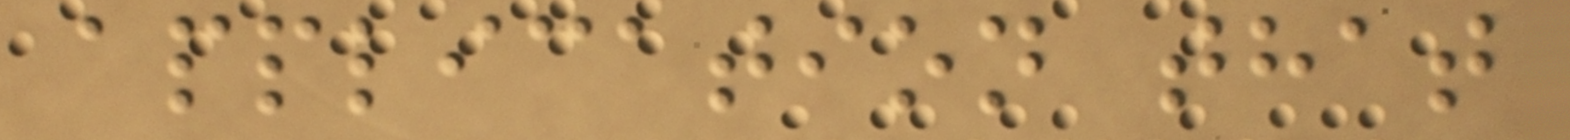application that
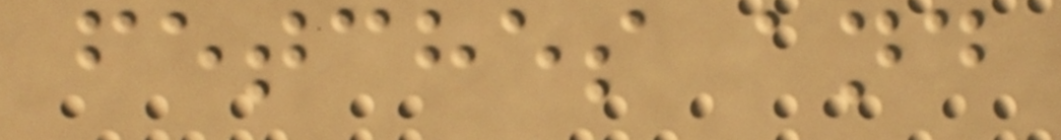fetches and
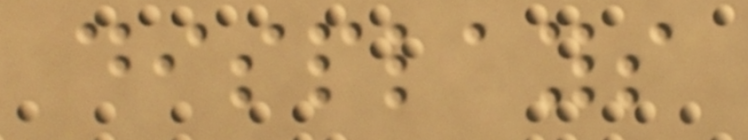displays
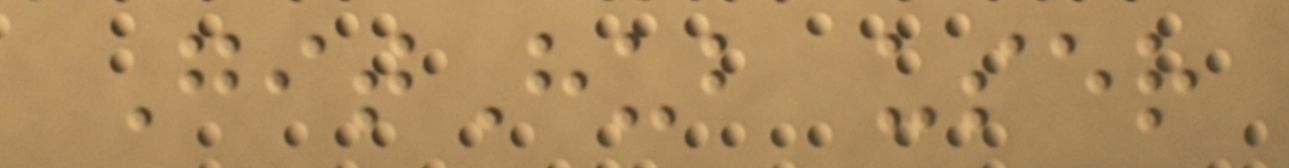GitHub user
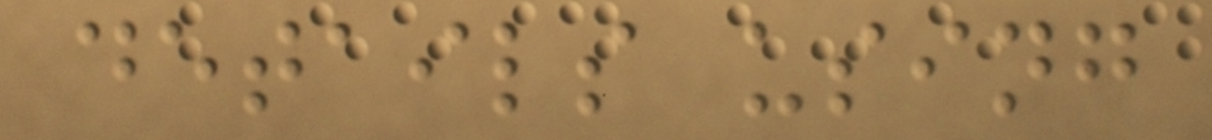details using
